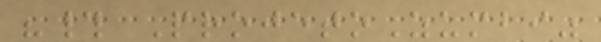"# ProjetoZumbi"
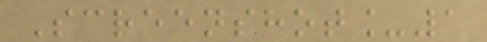Screenshot_1
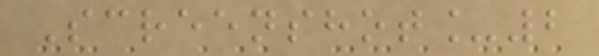Screenshot_2
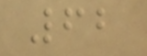62
